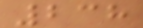238
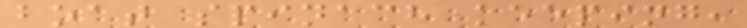boat spinach keeping,
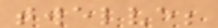twelve;
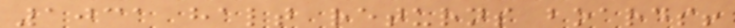1031 halt returns boards!
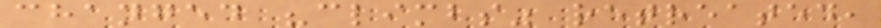changed "climbs" retreated,
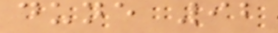dune 92
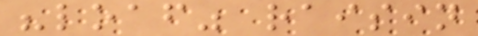"loaf" raisin
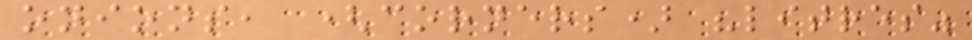onions, (corners) "litres"
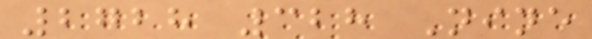2728 328 Nine
